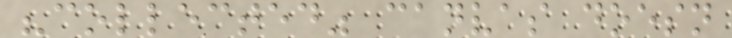"collected" canvas doesn
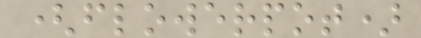(flowerpot)
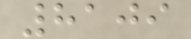8109
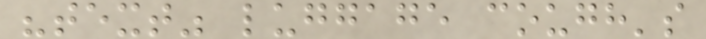"text" luggage cough's
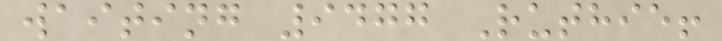waiting 9477 Ruthie!
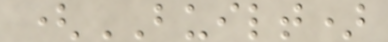(BUILT)
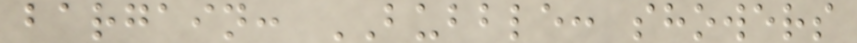bargain: BUBBLE: showers
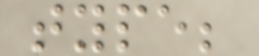type;
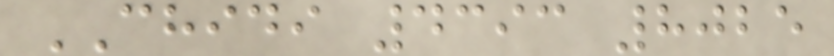CHIDI 4393 8025
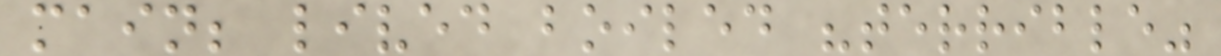main; lived boiled "terrible"
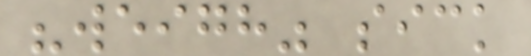"weigh" sick
